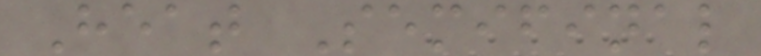Heat Semifinal
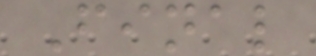Final
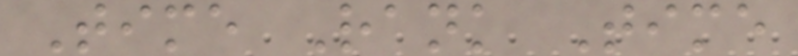Time Rank Time
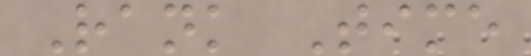Rank Time
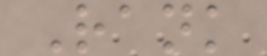Rank
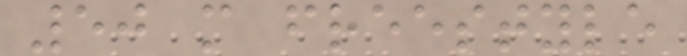50 m freestyle
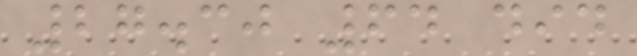27.30 64 did
